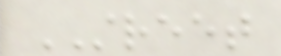STREET
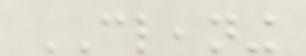CLEANING
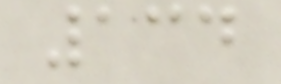134
